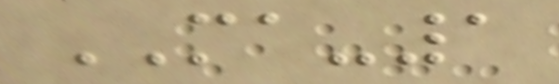MA-1
